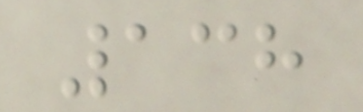138
